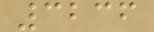3236
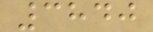3840
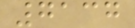7137
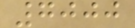7000
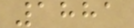1881
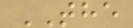THE
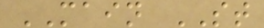MAIN ST
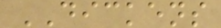DICKENS
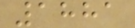1881
